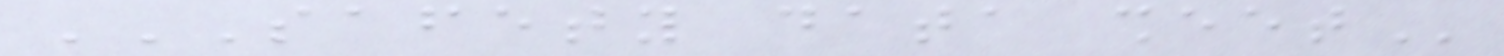SAFETY DATA SHEET
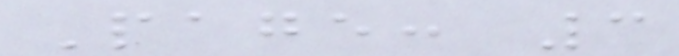Page: 3
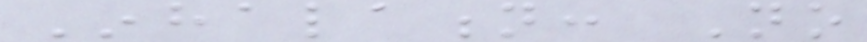Inhalation: No
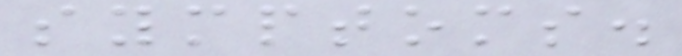symptoms.
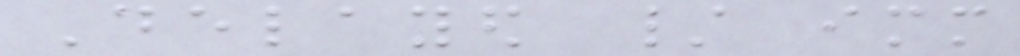Delayed / immediate
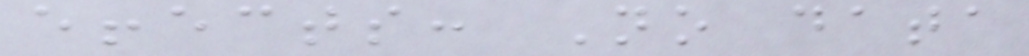effects: No data
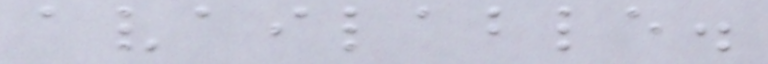available.
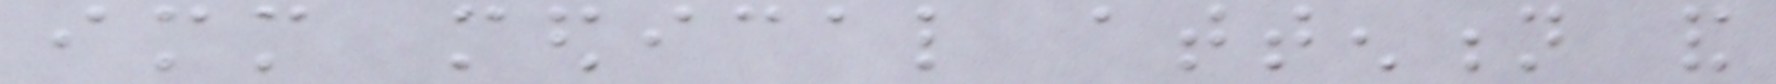immediate medical attention and
